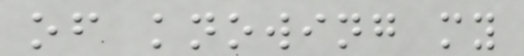of knowing my
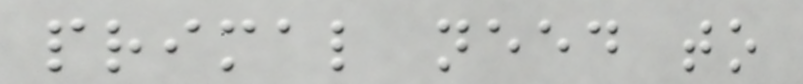primal need to
